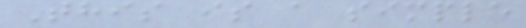This is a simple
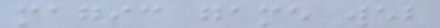magic game web
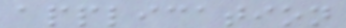application
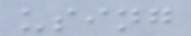using
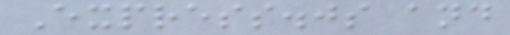Express.js and
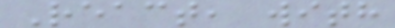React, with
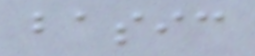basic
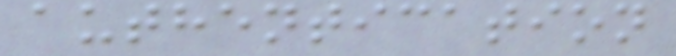authentication
